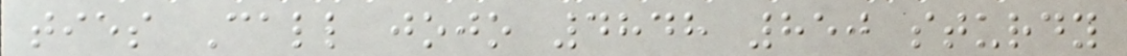ties Call jojo 4848 850 sturdy
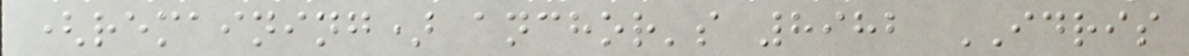(remaining) anchor's 8982 IDRIS
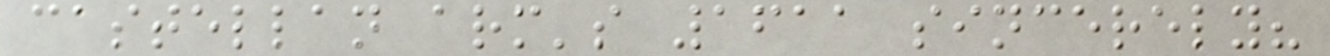castellan arm's 1611 sincerely?
